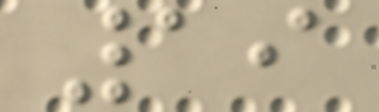19
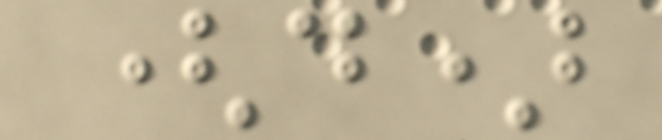(d)
